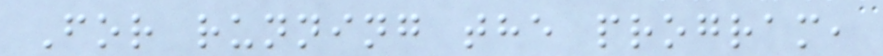For running the program,
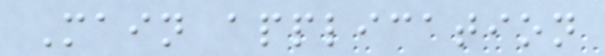Main application
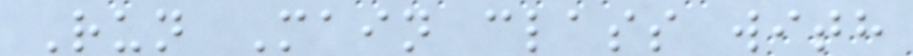Run Main class with
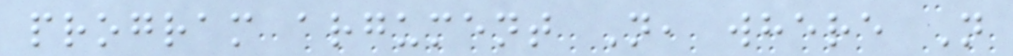program argument N, where N
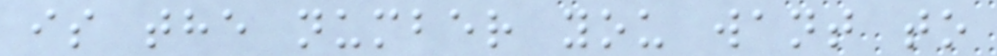is the number you want to
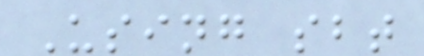Using sbt
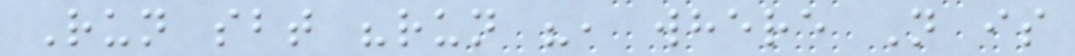Run sbt "run ", where N is
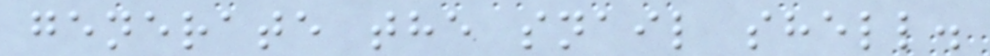generate the snail shell.
